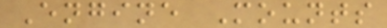Engine Mounts
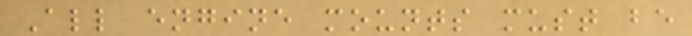All engine mounts must be
